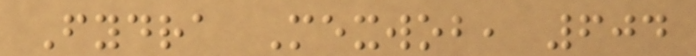Fydra Mexwob, 604
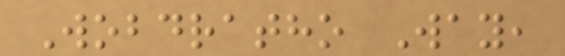Wobdratho Way,
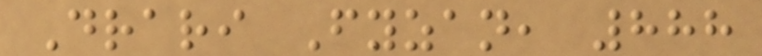Drari Fyzan, 888
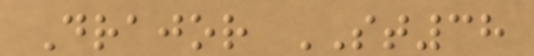Drajor ST38
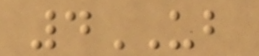4UB
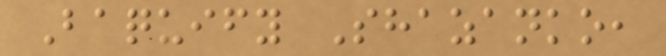Baquify Shazanko,
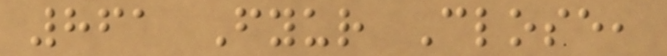861 Fyur Close,
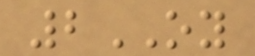2OY
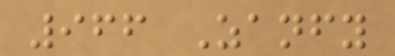966 Zanfy
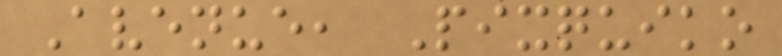Avenue, Pixquiko
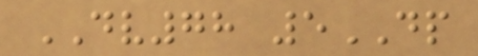DV78 5DP
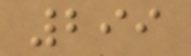299
